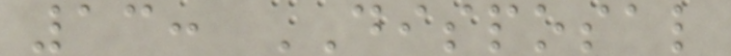13: DISPOSAL
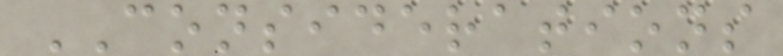CONSIDERATIONS
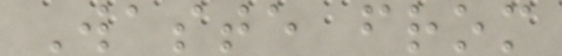Waste from
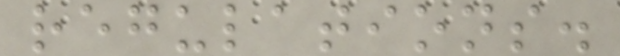regulations.
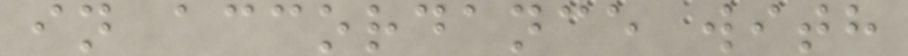in accordance with
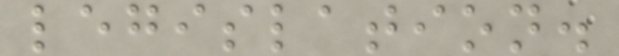legislation.
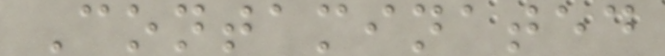Contaminated
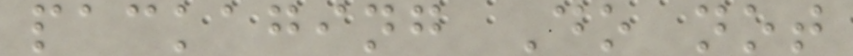packaging Do not
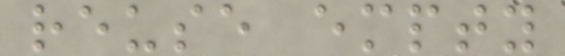reuse empty
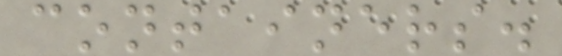containers.
